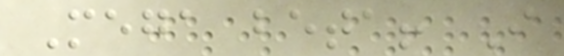Mega beta! I
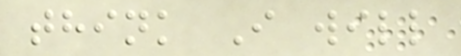think I will
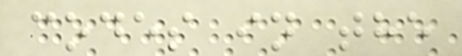codes in the
